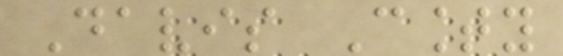Davis County
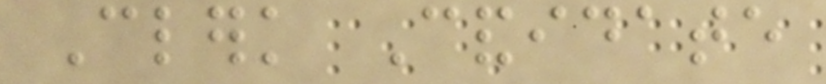Clerk Candidate
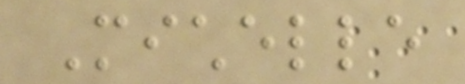Michelle
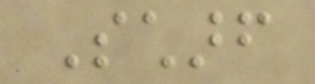Scharf
